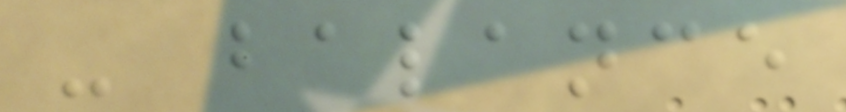- balance
